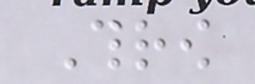Throw
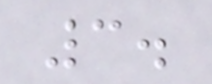3.
